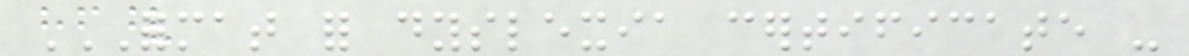FORMAT FOR DYSLEXIA CERTIFICATE -
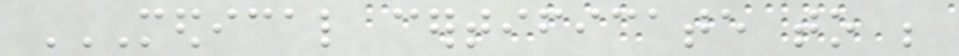MEDICAL CERTIFICATE TO BE
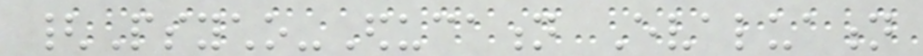{Psycho-Education Evaluation
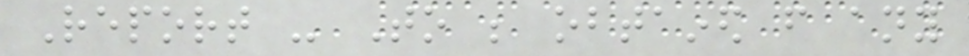Report - To be obtained from any
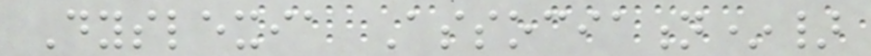Dyslexia Association*}
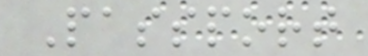Passport
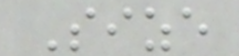Size
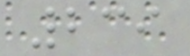239
